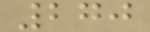270
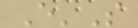E'S
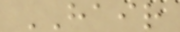HAIR
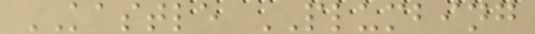KASTLE PLUMBING
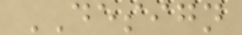DESIGN
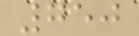750
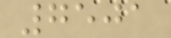7501
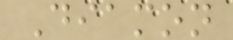Diamon
